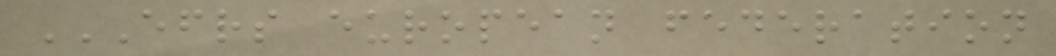EFRS EUROPEAN FEDERATION
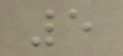5
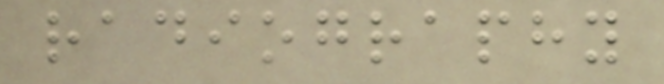radiography
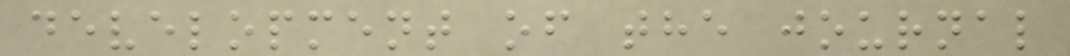development of the journal
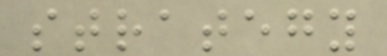strategy
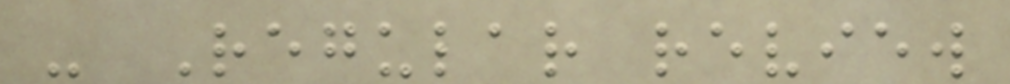- Regular review
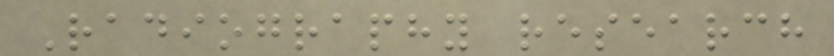Radiography research
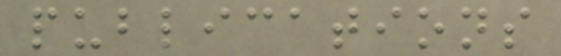publications
